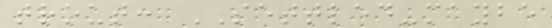trout: SETTLED-maybe
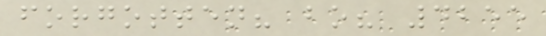forgotten? bo? 4255
